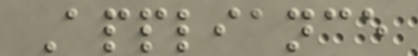Appliance
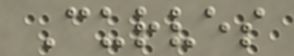Curves
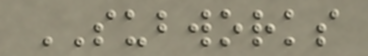SUBWORKS
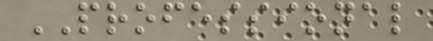PROFESSIONAL
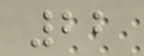22
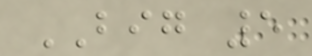BIG 5
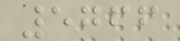5766
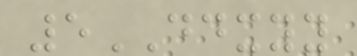5DDXYY
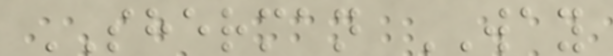SHERMAN WAY
